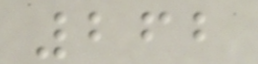262
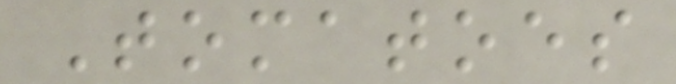Tomatoes
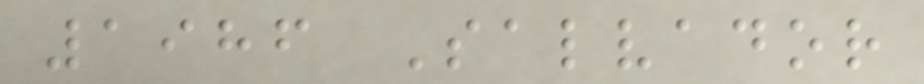1986 Salvador
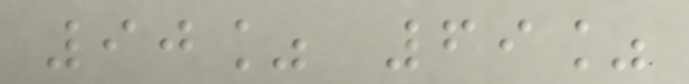90% 69%
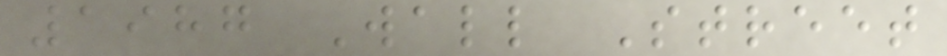1987 Wall Street
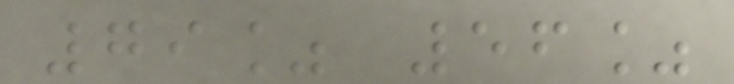79% 56%
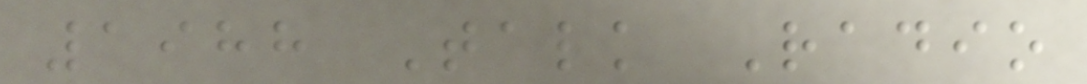1988 Talk Radio
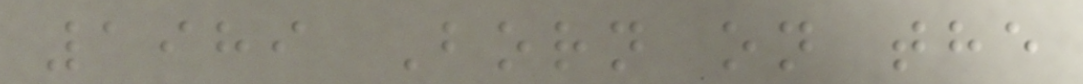1989 Born on the
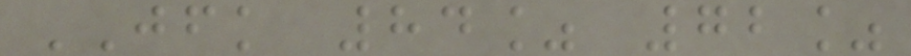JFK 84% 72%
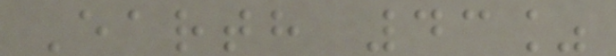Earth 43%
